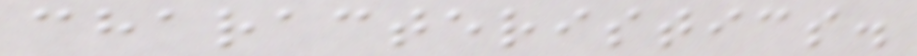characteristics.
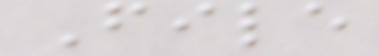File
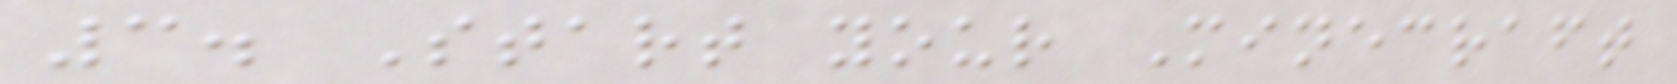3. Start your Minecraft
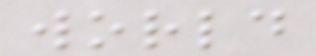world
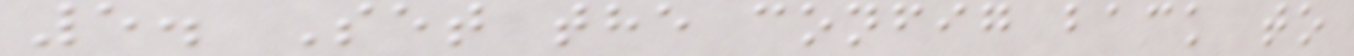5. Set the config back to
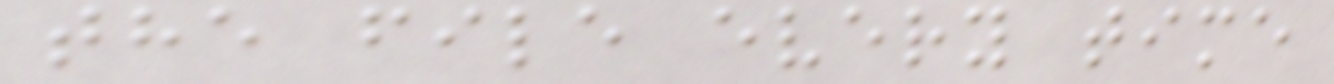the file every time
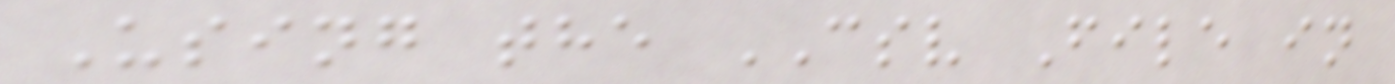Using the CSV File in
